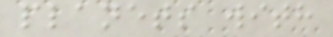planets with
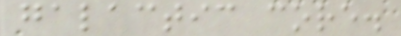galactic core.
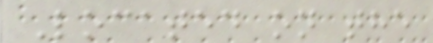Located on the
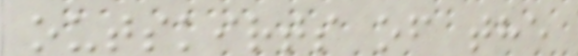outskirts of the
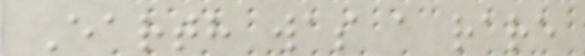Earth was a rare
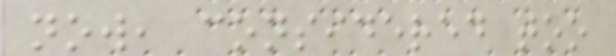now, considered too
